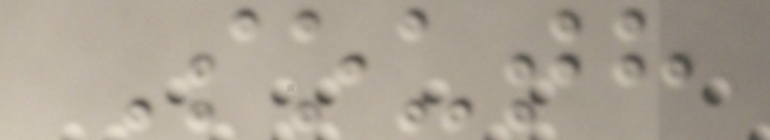South
